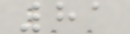81
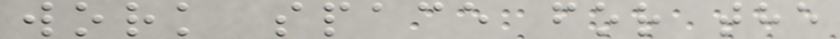work space for the
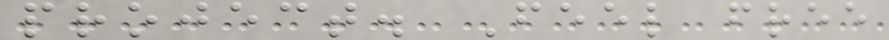project. Feel free
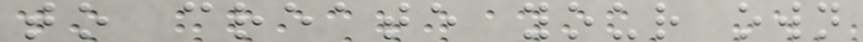to create your own
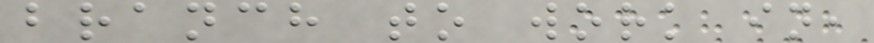branch to work in,
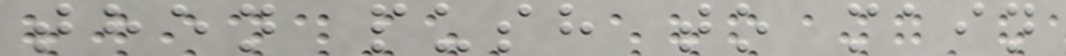then push to main
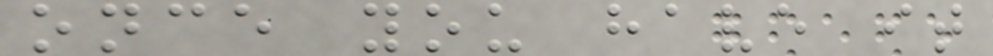once you have it
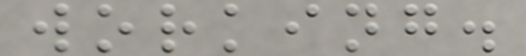working.
